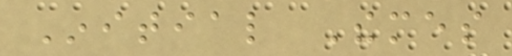Initial Themes
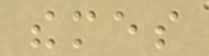themes
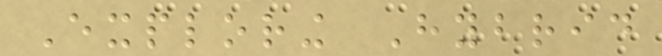Exploring Hybrid
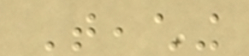Teaching
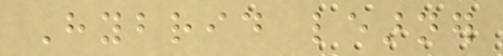Hybrid learner
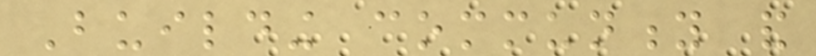Building community and
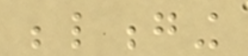belonging
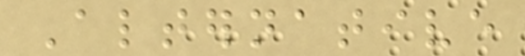Alternative
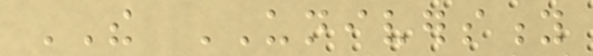THE UNIVERSITY
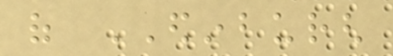of EDINBURGH
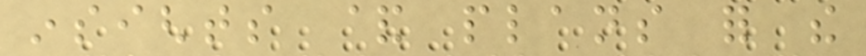insights & plans for the
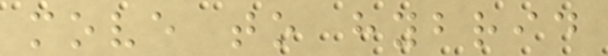move to hybrid
